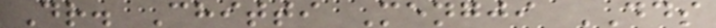Dr. Chitti Mengji DDS
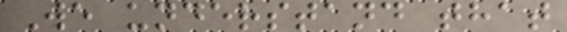We understand that
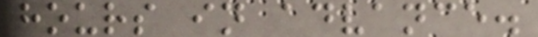hours in advance.
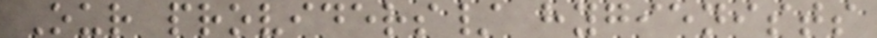Our providers/ hygienists
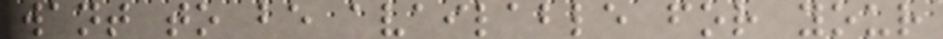want to be available for your
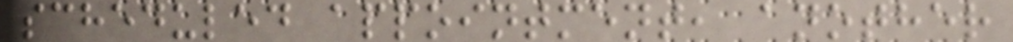scheduled appointment, another
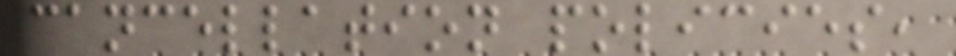cancellation policies,
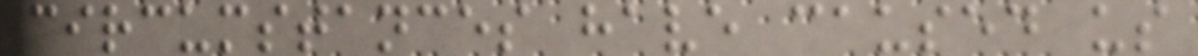circumstances have caused us
